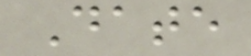Date
